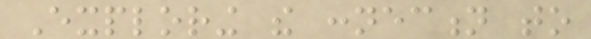Exploring the connection to
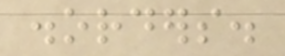disorders.
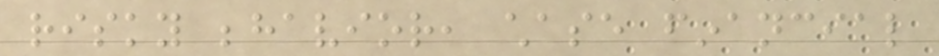risky behavior, chase financial
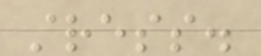stress.
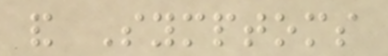and Symptoms
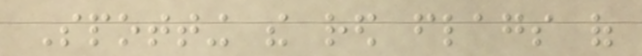Spotting the red flags of
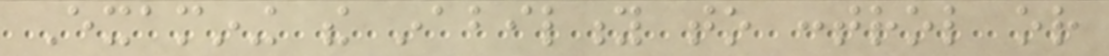Examining the inability to control or
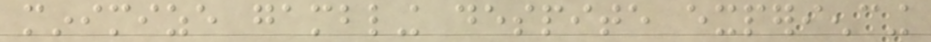minimize gambling despite experiencing
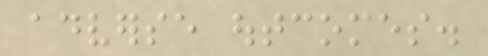adverse outcomes.
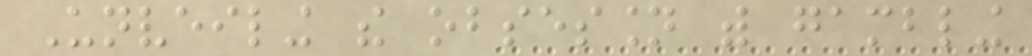Unveiling the obsession with gambling
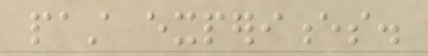past experiences.
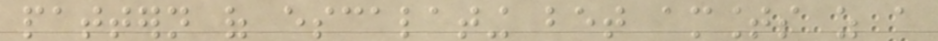pattern of escalating bet amounts as a
